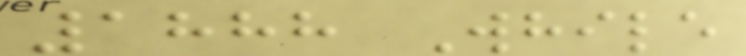1888 While
